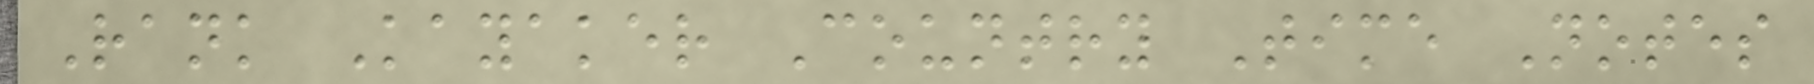Rank Kayaker Country Time Notes
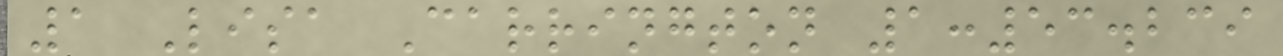1 Lisa Carrington 1:53.239
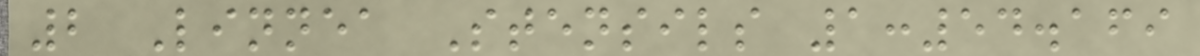2 Linnea Stensils 1:54.169
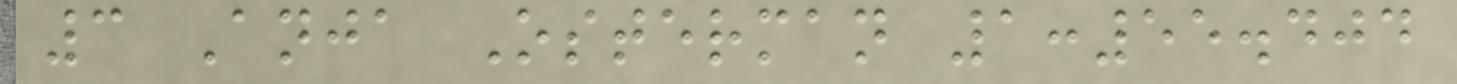3 Anja Osterman 1:55.404
